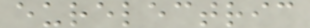eurelectric
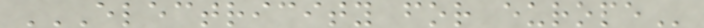ELECTRICITY FOR EUROPE
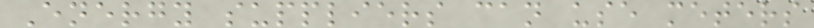Energy suppliers can use meters
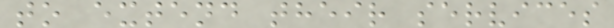to extend their services
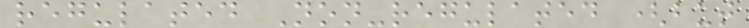regulated Non-regulated (but
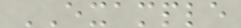EXAMPLE
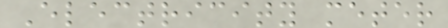Electricity meter
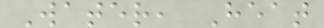Water, Heat
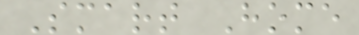Smart Home
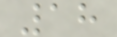18
